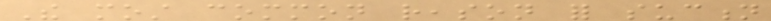The most common reason for suction
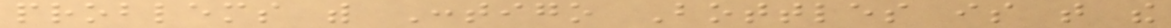problems with Contigo Bottles is that the
